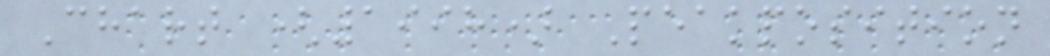Chart (1998) Peakposition
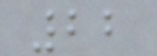22
